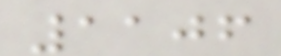1106
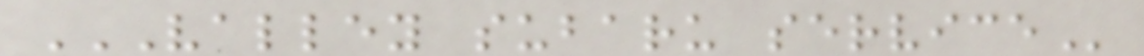VALLEY SUBARU SERVICE
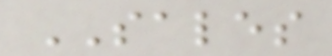SALES
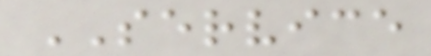SERVICE
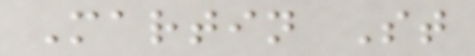Martin St
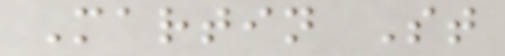Martin St
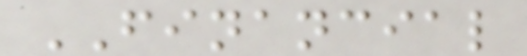FINANCIAL
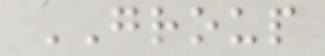GROUP
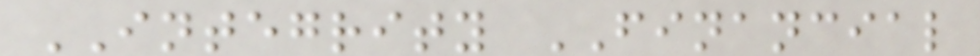INTEGRITY FINANCIAL
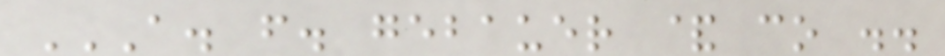A. F. GEBAUER & CO ..
